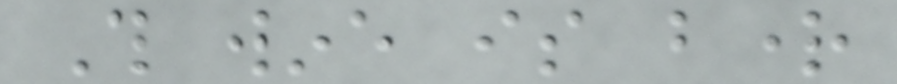This wine is bright
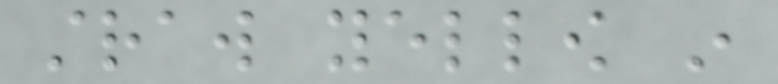straw yellow in
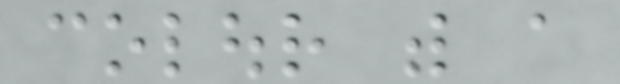colour with a
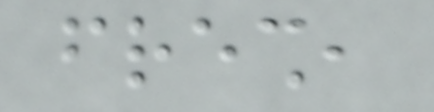fresh,
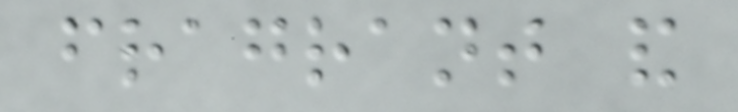fragrant and
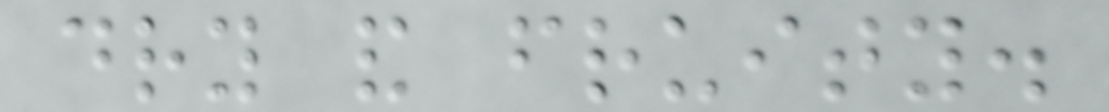dry and fruity.
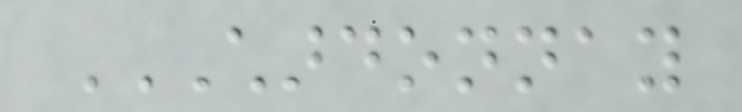CHARDONNAY
